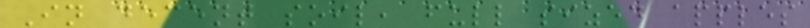In decent soil, full sized apples
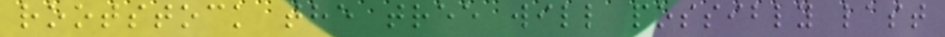rootstock the tree will possibly last
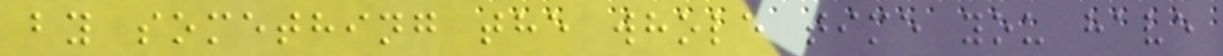by something the whole time you have
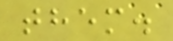them.
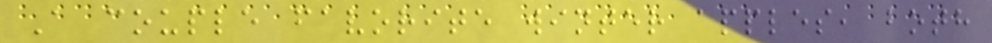A couple favorite winter apples, both
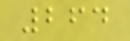264
